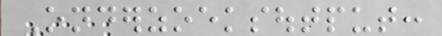Onderzoeksoutput:
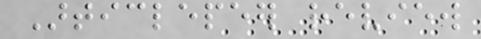Articlepeer review
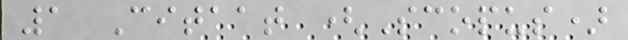1 Citaat (Scopus)
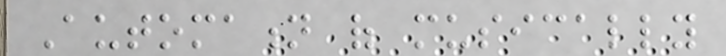Automation of musically
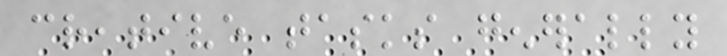creative tasks generally
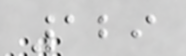129
